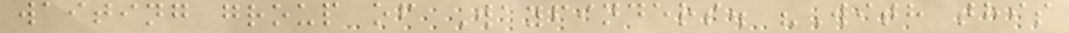waiting group of Wayfinders. "With this
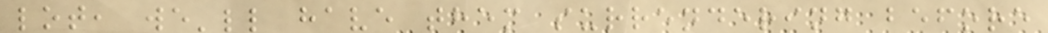lot, we'll have them surrendering before
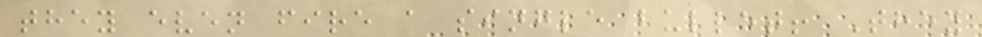they even fire a single bullet! They
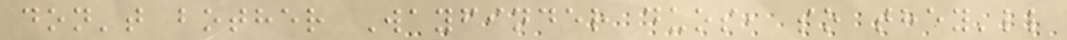don't bother Wayfinder duos, so they'll
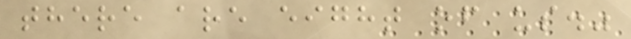there are eight of us."
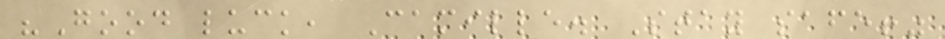"Good luck, Camille. Stay safe!"
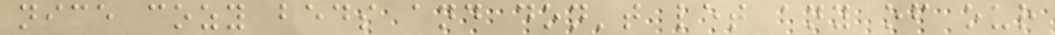nice cozy beds and don't let any of our
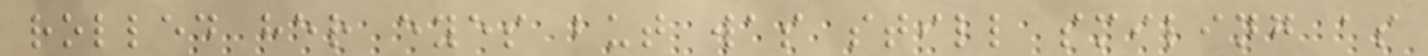rolled her eyes but was still smiling as
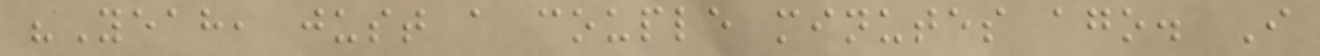"Yeah, just a couple minutes ago. I
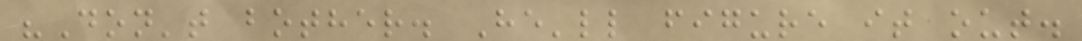"Don't bother. He'll figure it out.
